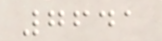7641
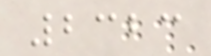2323
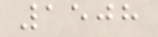1508
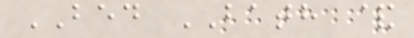BED BATH &
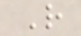R
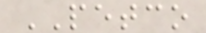PETCO
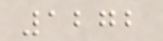1272
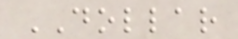DOLLAR
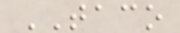TACO
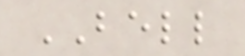BELL
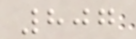807
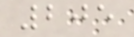205
